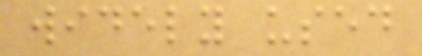widely used
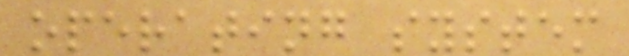operating system
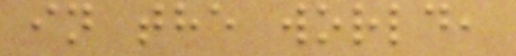in the world,
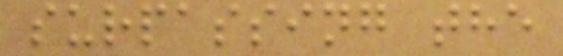surpassing the
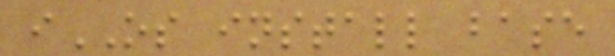iOS install base
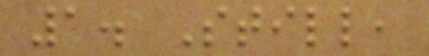1. Still,
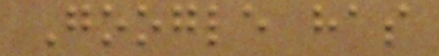Google has
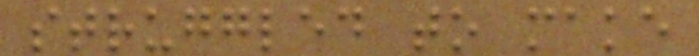struggled to make
